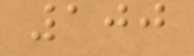100
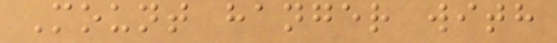Mount hanger with
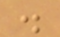.
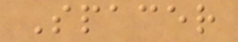Spacer
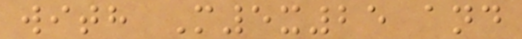with M5x25 and
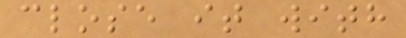close it with
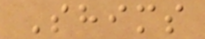Shims
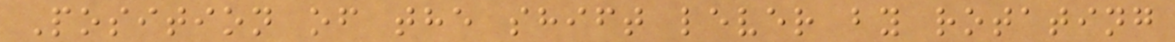Position of the shift lever by rotating
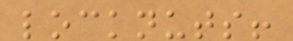locknuts!
